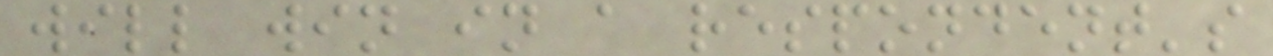will win in a respondent's
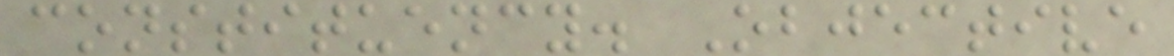constituency. Objective
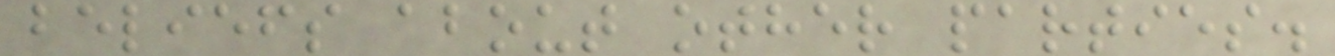beliefs about other parties.
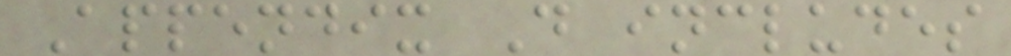Appendix D includes
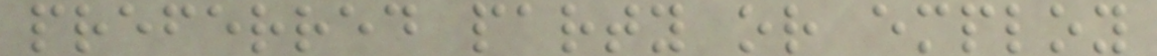preferred party or employ
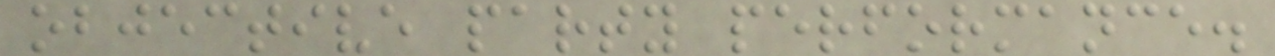objective party performance.
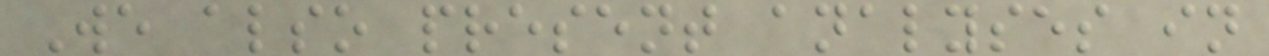We also present analyses in
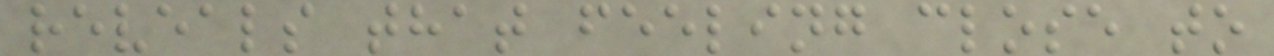reveals that feeling close to
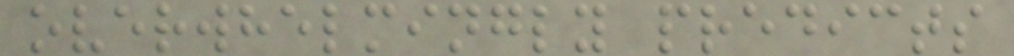overwhelmingly predicts
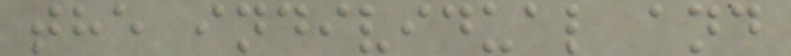the individual and
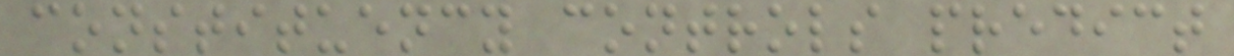constituency controls predict
